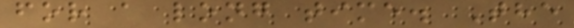for a long time. The
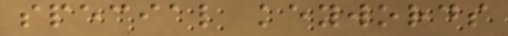special keywords
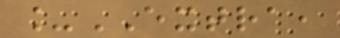_EXTRA,
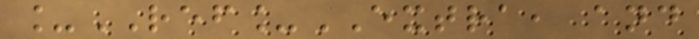_REF_EXTRA, and
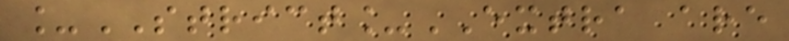_STRICT_EXTRA are
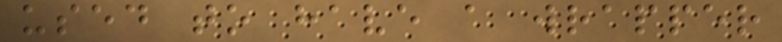used to have a wrapper
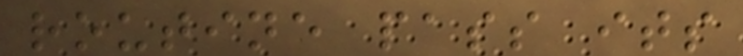routine pass its
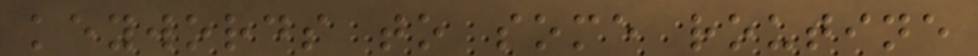keywords to some routine
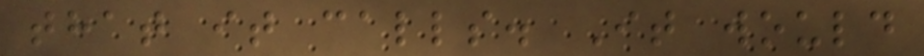that it calls. It would
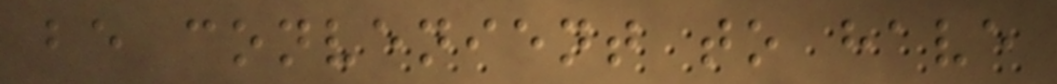be convenient to have
